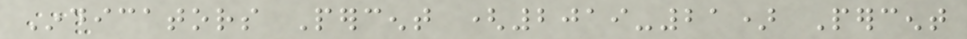Indicators Percent (2019-21) Percent
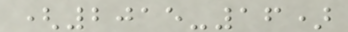(2015-16)
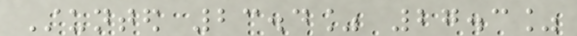Stunted 23.4% 27.3%
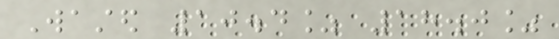Wasted 10.4% 18.0%
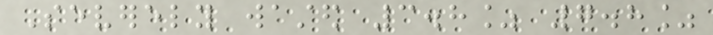Severely wasted 3.8% 7.8%
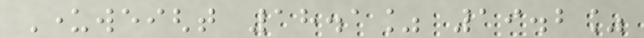Underweight 18.1% 19.2%
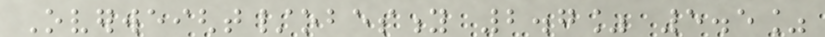Overweight/obesity 2.7% 5.5%
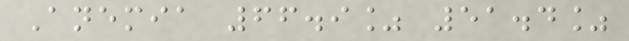Anemia 66.9% 51.4%
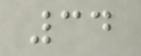34
